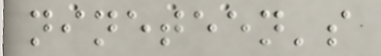nineteen's
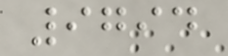9794
